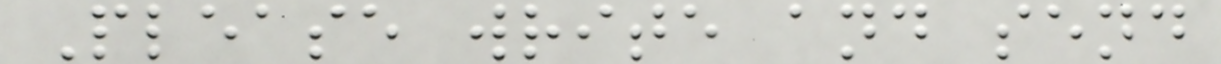Please write and send
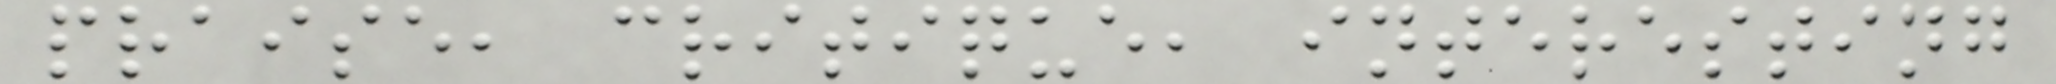praise, critique, interesting
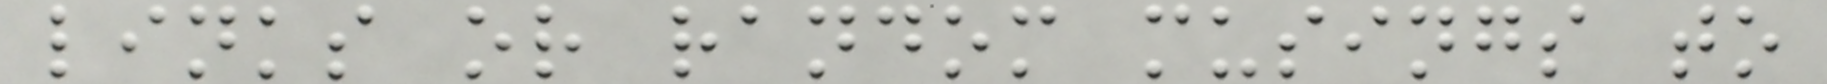links or random musings to
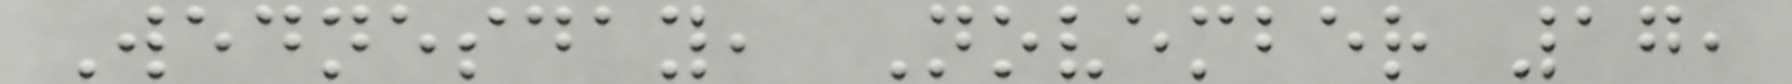Wednesday, November 17,
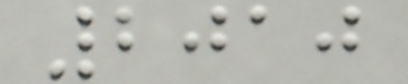2010
